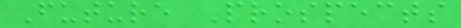Future Prospects
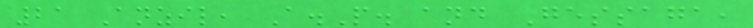21 Anzil, A.P. and Gessaga,
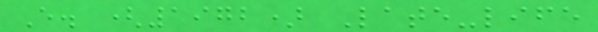E. (1972) Late-life
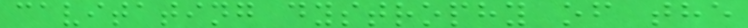cavitating dystrophy of the
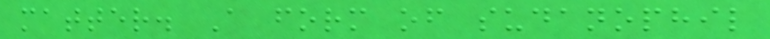matter. A form of sudanophil
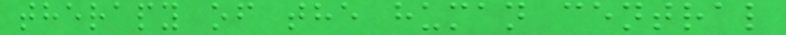therapy of the human central
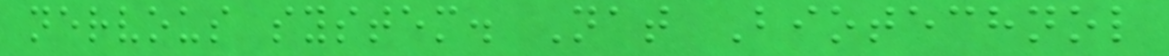nervous system. Nat Biotechnol
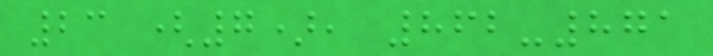23 (7), 862-871
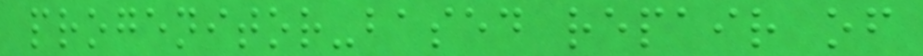progenitor-based repair of
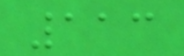113
